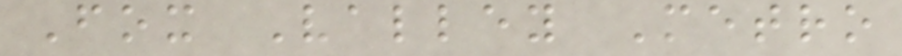Fox Valley Metro
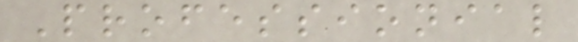Professionial
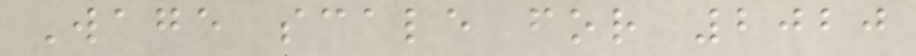Wage scale for 2020
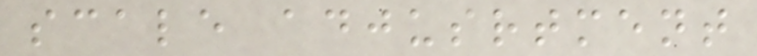scale adjusrtment
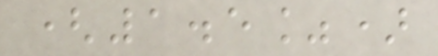(1.5%)
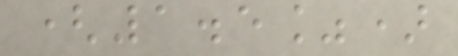(1.5%)
